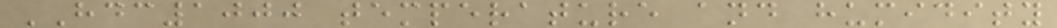HDC1000 temperature and humidity
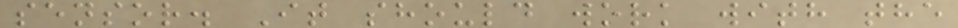sensor. It should work with the
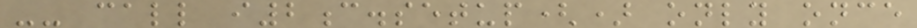-- call i2c.setup() only once
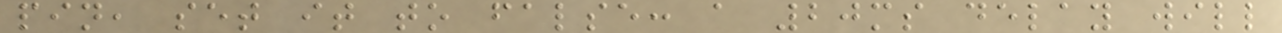pin, set it to false: a 20ms delay will
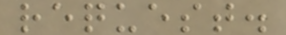request.
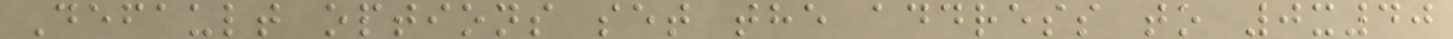Default options set the address to 0x40
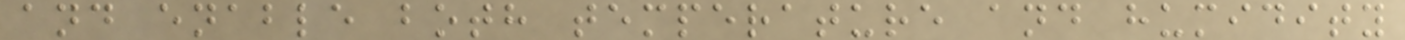and enable both temperature and humidity
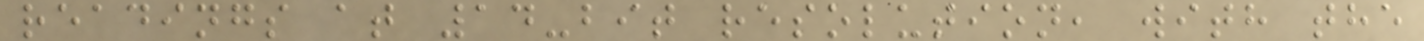readings at 14-bit resolution, with the
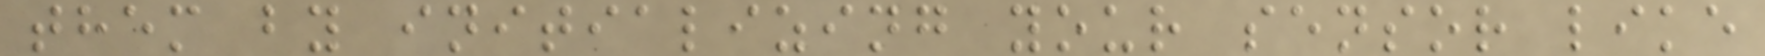them by initializing your sensor like
